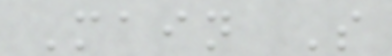Main S
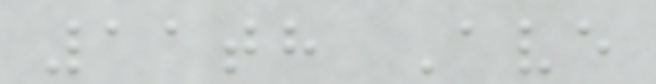11th Ave
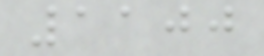1100
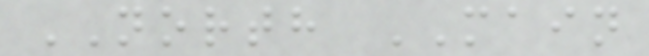NORTH MAIN
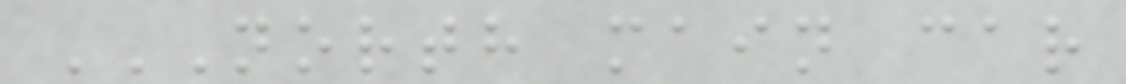NORTH MAIN CAR
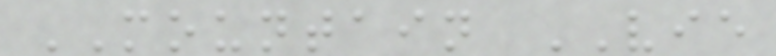MOUNTAIN VIE
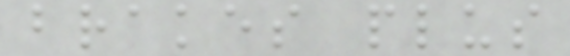brakes plus
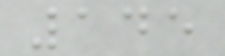145
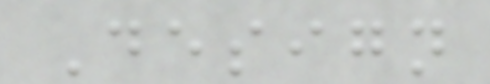Design
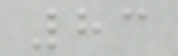83
